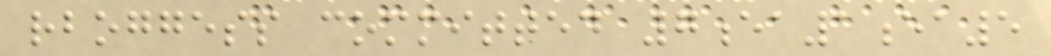rboggess committed 7ea1ea5
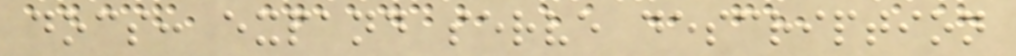docs: expand serve description
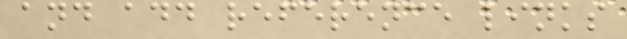and add reference links
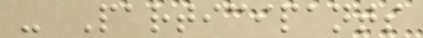- Participants
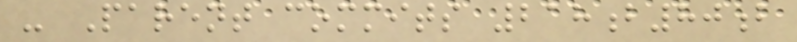- Parent commits 218b80b
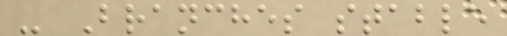- Branches stable
